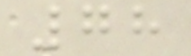78
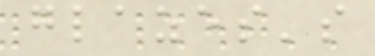glazes's
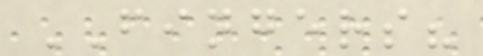FINGERS?
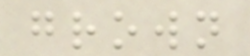grown
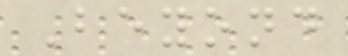Beyond
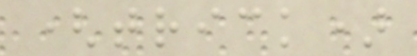(trick)
